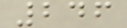246
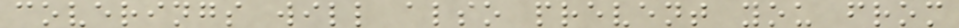coverings will also prevent you from
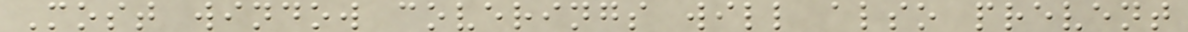Most window coverings will also prevent
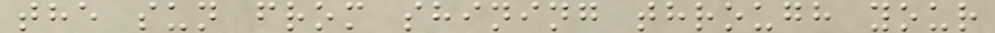the sun from shining through your
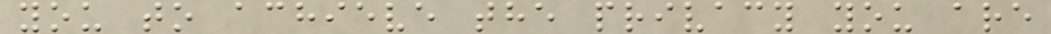you to achieve the privacy you are
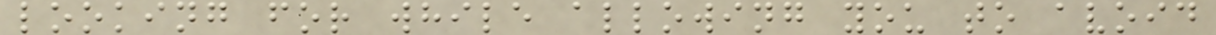looking for while allowing you to avoid
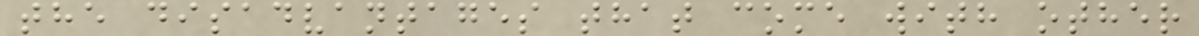the disadvantages that come with other
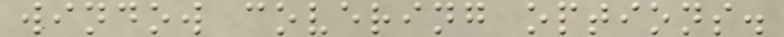window covering options.
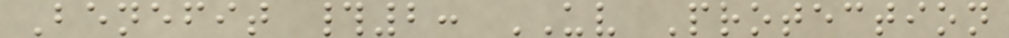Benefit #2: UV Protection
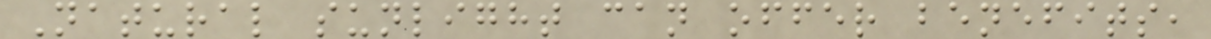Natural sunlight can offer benefits,
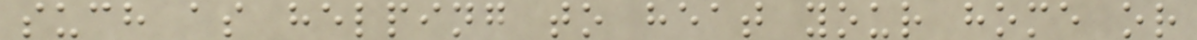such as helping to heat your home or
